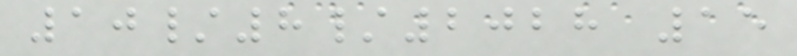10/8/2028 15
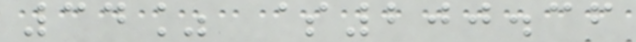34% $200.36
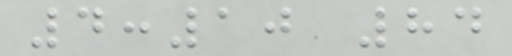4:10 84
